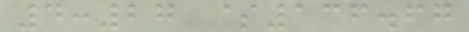4:27 $136.67
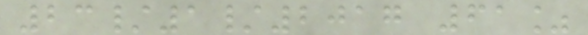23/1/2017 61%
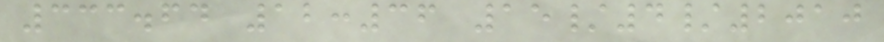333.64 12:36 15/4/2010
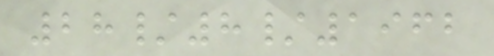28/8/1962
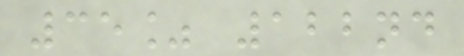35% 122nd
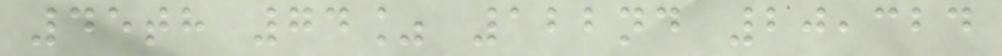45th 74% 122nd 20,324
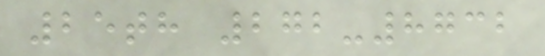25th 272-8732
